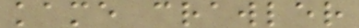kame crawler
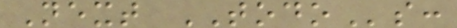Next TODOs:
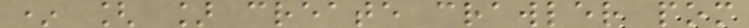* [ ] create crawler pom
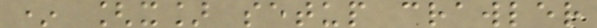* [x] setup crawler
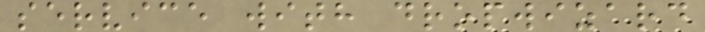service with dropwizard
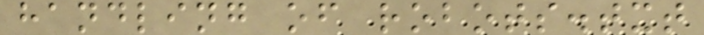handling of robots.txt
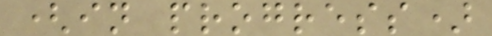(in progress)
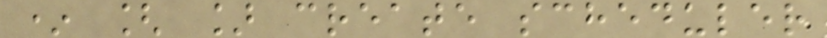* [ ] create scheduler
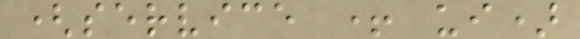(service + ui)
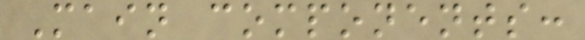Main components:
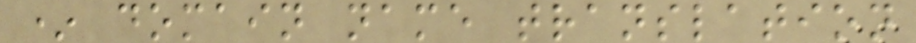* domain name translation
